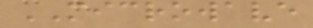MICROWAVE
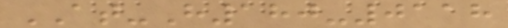AT-H180-0118
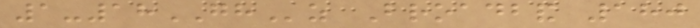1-18GHz Broadband 180
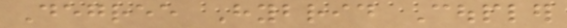Degree Hybrid Coupler
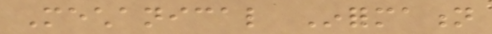Mechanical Information
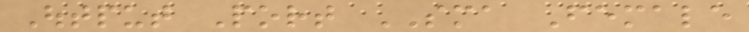Output Port SMA Female
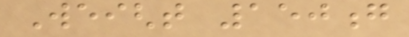Weight 150g
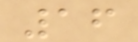16
